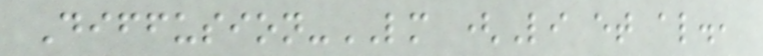Diffusion-LM (Li et al.,
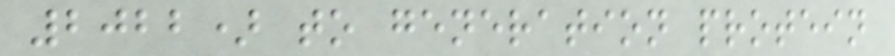2022) to generation protein
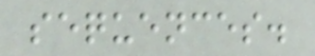sequences.
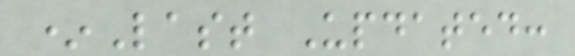*Last Updated:
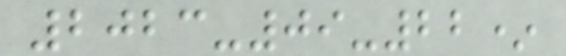2023-09-22*
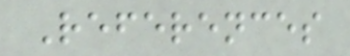References
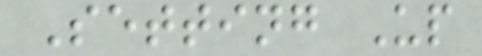Setting Up
